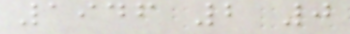1946 2 0
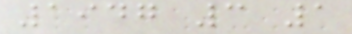1947 3 1
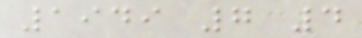1949 7 4
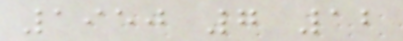1950 7 12
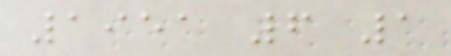1951 6 1
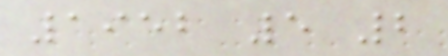1952 5 2
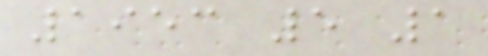1953 5 1
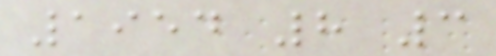1954 8 3
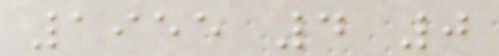1955 4 0
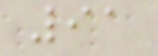91
